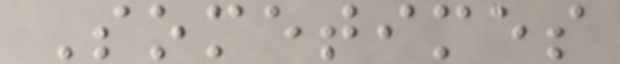Sometimes
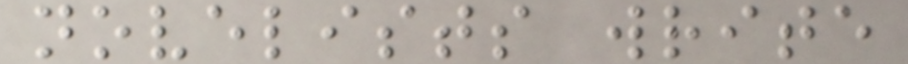novelists write
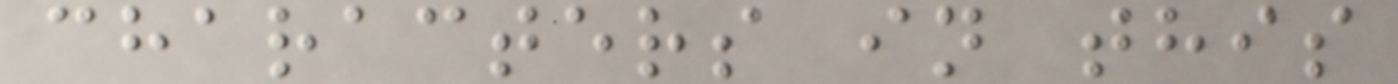characters in this
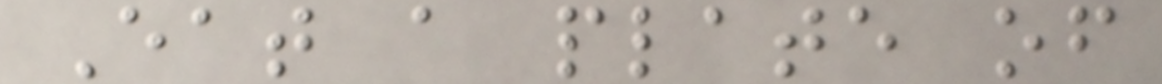Eat a plate of
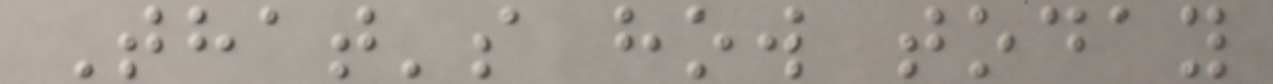That's how today
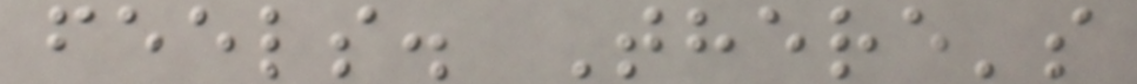feels. There's
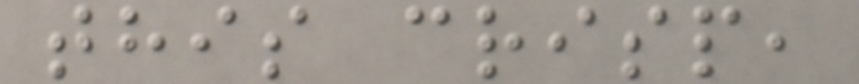this crisp,
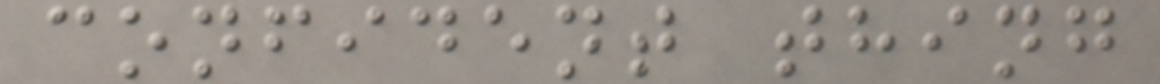confident thing
